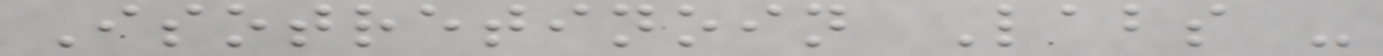Isotretinoin Labs -
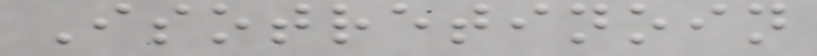Isotretinoin
